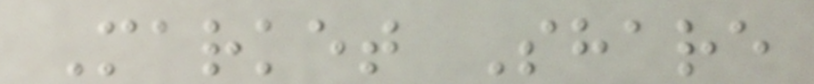Market Share
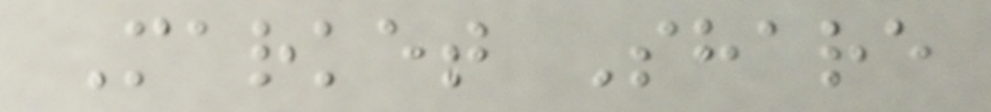Market Share
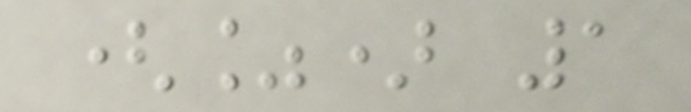(%) 1
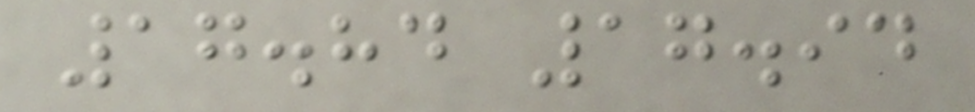17.84 17.94
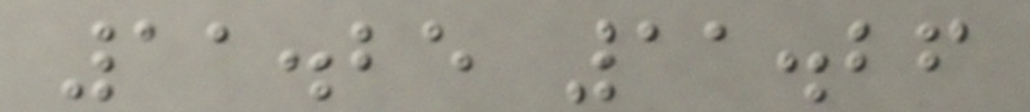11.25 11.26
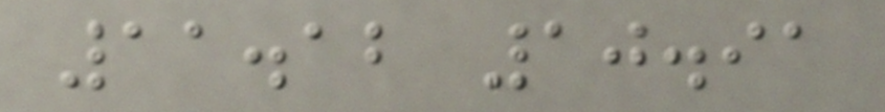11.12 10.91
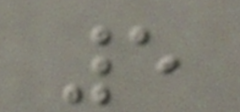5
